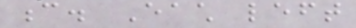c. Each left
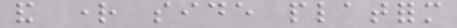and right side platform
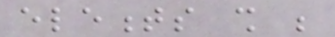elements shall be
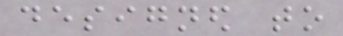designed to
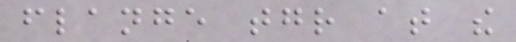flange together at the
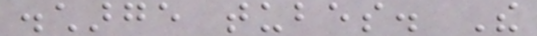discharge tubes. The
